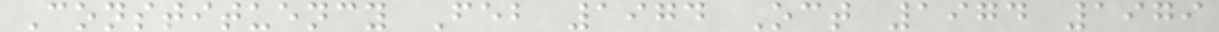Constituency Feb 1974 Oct 1974 1979
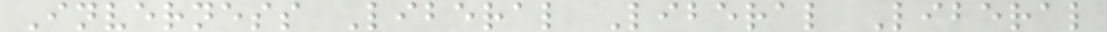Inverness Liberal Liberal Liberal
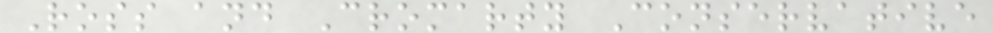Ross and Cromarty Conservative
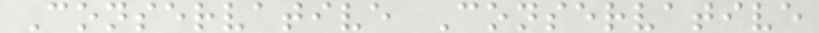Conservative Conservative
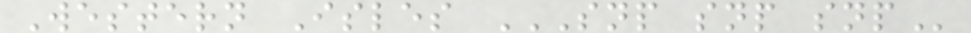Western Isles SNP SNP SNP
